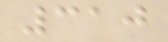310
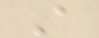A
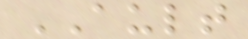AULT
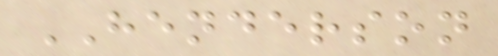HENDERSON
